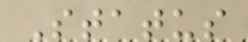Status
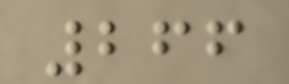266
